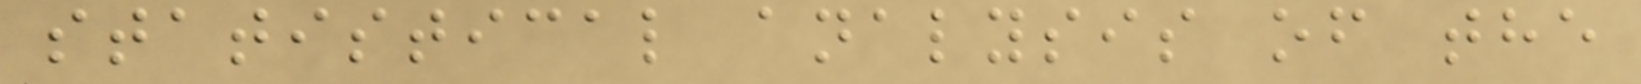statistical analysis of the
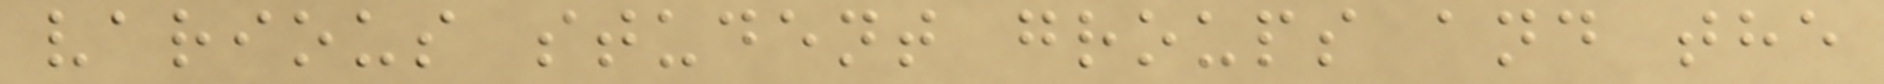various student groups and the
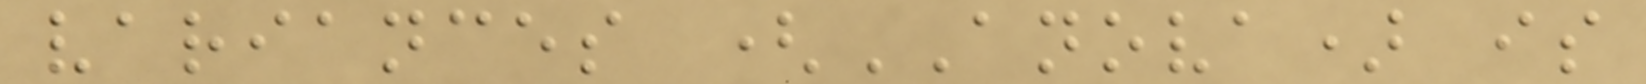variances (ANOVA) is
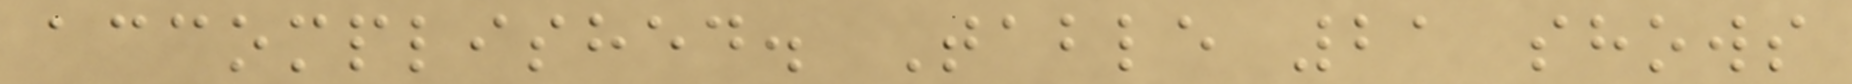accomplished. Table 21 shows
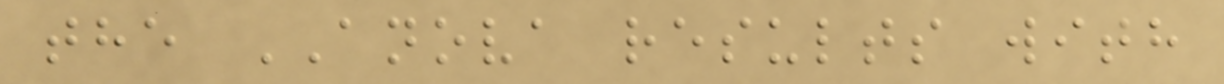the ANOVA results with
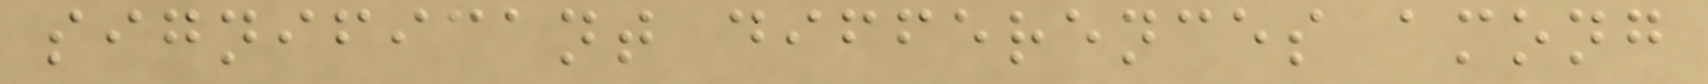significant differences among
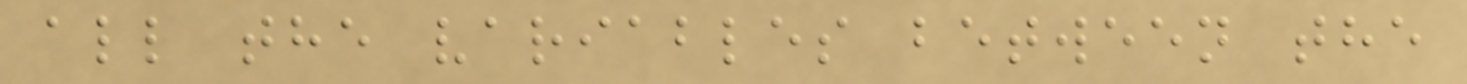all the variables between the
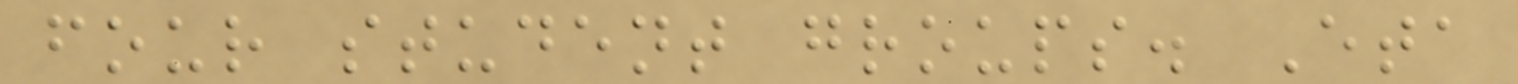four student groups. Eta
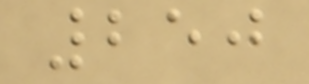250
